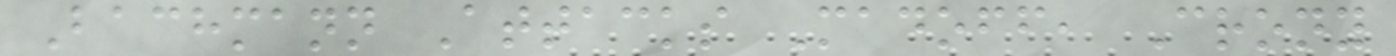Bachmann Attacks Madoff, Crony
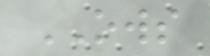OWS
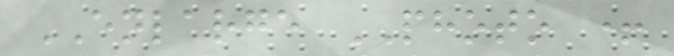ENLARGE PHOTO +
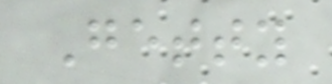Getty
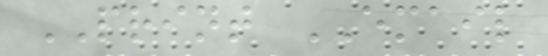PRINT EMAIL
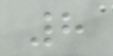8
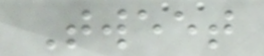Tweet
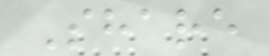Share
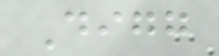Digg
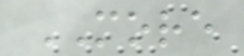MORE
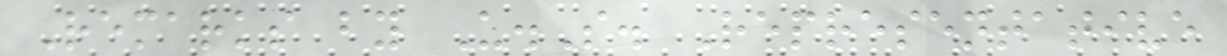Remarks by U.S. Representative
